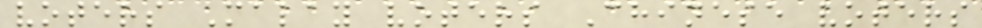voters Malay voters Chinese voters
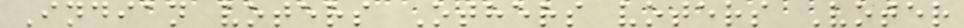Indian voters Others voters Voter
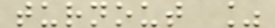turnout %
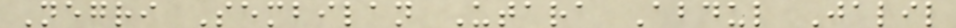Negri Sembilan Utara Abdul Jalil
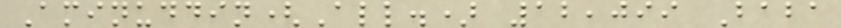Aminuddin(All.) 12,099 Baba
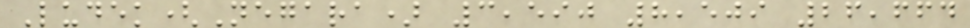Ludek(Negara) 3,590 8,509 26,664
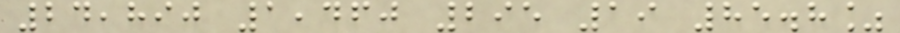24,890 1,460 295 19 85.8%
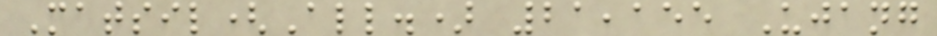Matsil(All.) 21,155 Ujang
